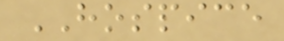HOSPICE
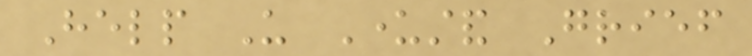Help Us Understand Grief
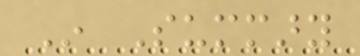In Summary
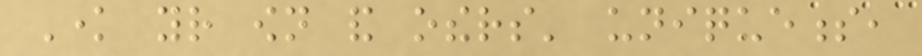Know your own and others' uniqueness,
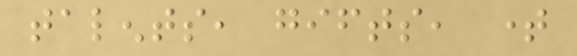talents, gifts, time
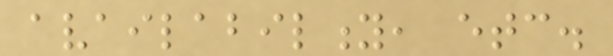availability, etc.
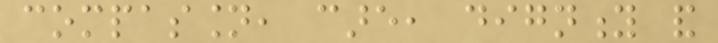compassion, care, dignity and
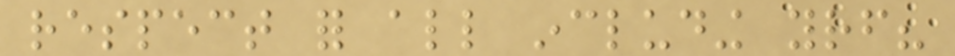respect for all including yourself?
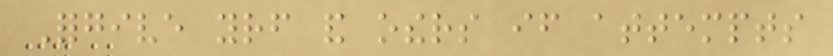Forgive yourself and others if attempts
